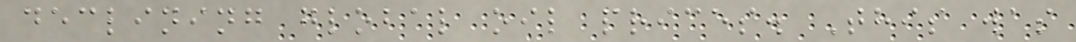declining global oil prices. This was
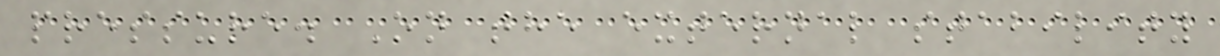pressure. On the external stability
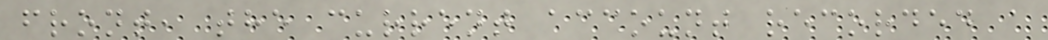front, the current account recorded a
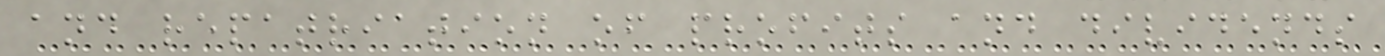and repatriation of profits and dividends
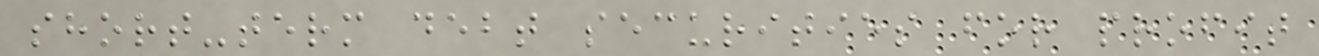short-term debt securities for profit
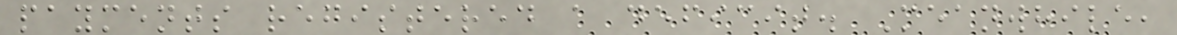payments registered a deficit. Meanwhile,
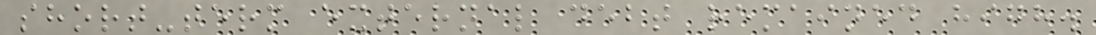short-term external debt remained high.
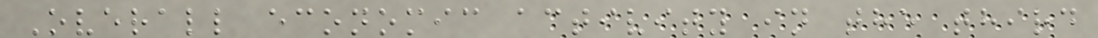Overall economic activity in the third
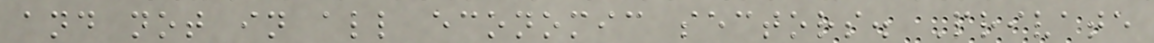and not in all economic sectors. Private
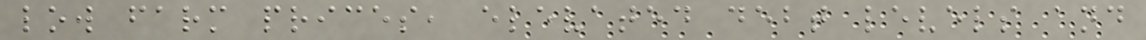low farm prices, elevated debt levels and
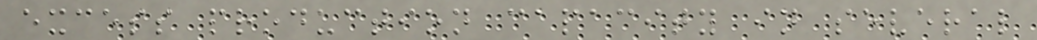excess production capacity in several
